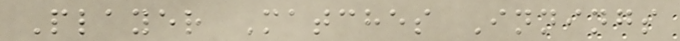Player Matches Innings
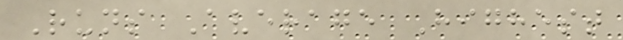Runs Average Highest
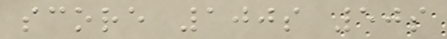score 100s 50s
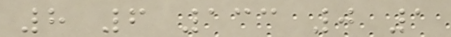8 6 133 0 1
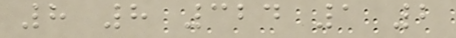8 8 324 1 2
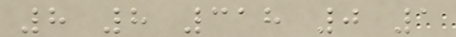8 8 318 0 1
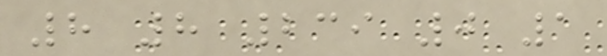8 8 239 0 1
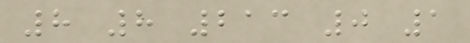8 8 213 0 1
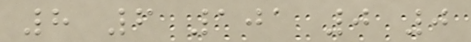8 6 101 0 0
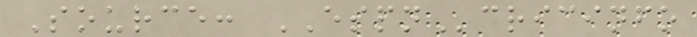Source: ESPNcricinfo
